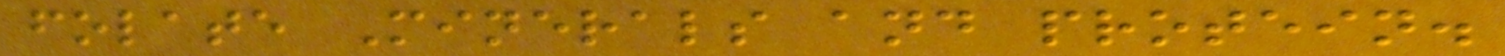folate Minerals and protein.
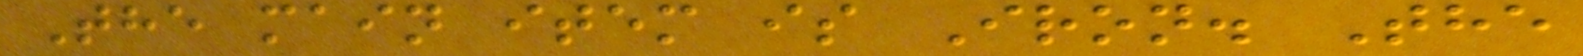The main item is Iron. The
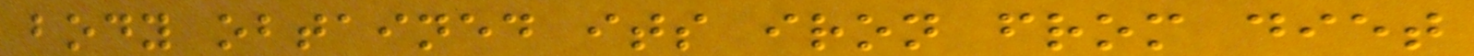body obtained its iron from diet
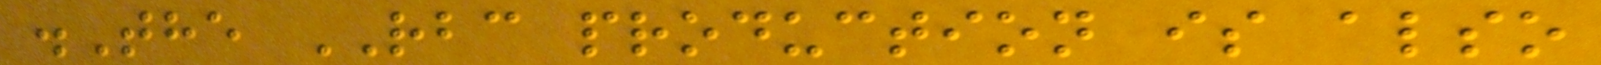.The RBC production is also
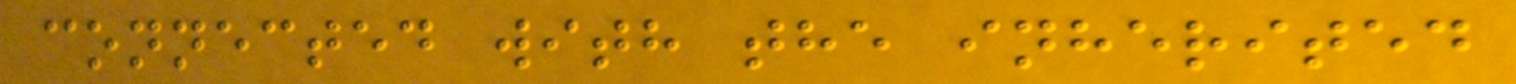connected with the inherited
